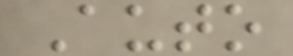Auto
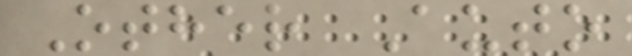Other Auto
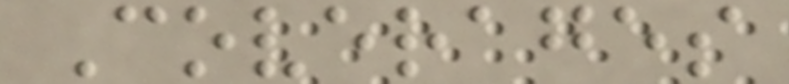Coverages
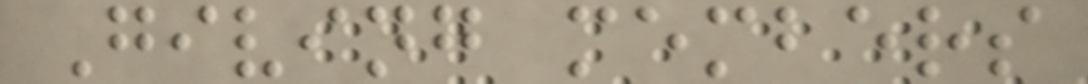Giving members
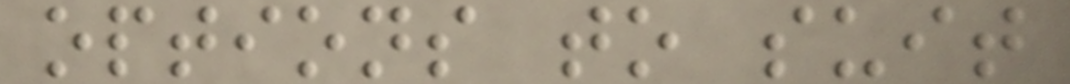options to suit
